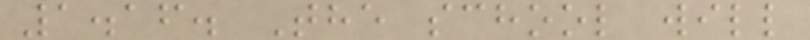1.16. The school will
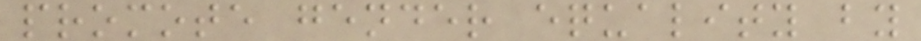promote gender equality by
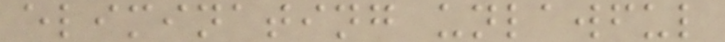eliminating unlawful
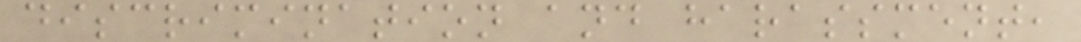discrimination and harassment,
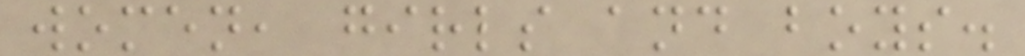women, girls and boys.
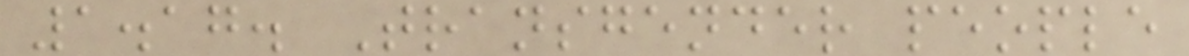1.17. Transgender people
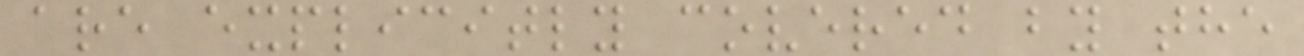are explicitly covered by the
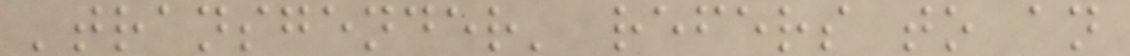'transgender' refers to an
